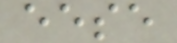eese
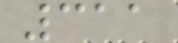311
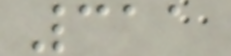311
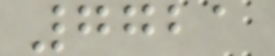7721
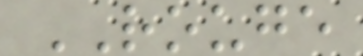ROUGE
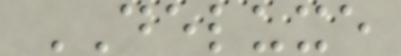DELUXE
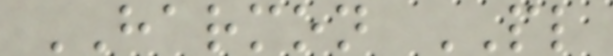HARMON PL
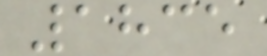1835
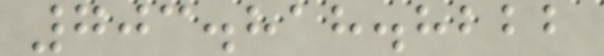703.818.8222
